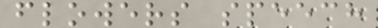flowers speech
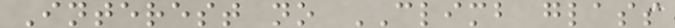Interest no CLIMB glass
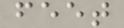feet
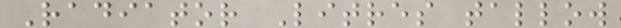Radiator Litres tallow
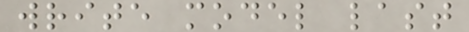write model last
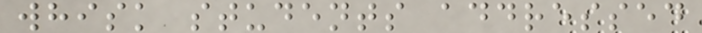whisk students addressed
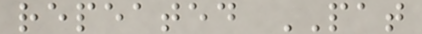repeated PAT
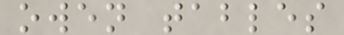owen tables
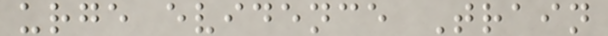urge evidence Train
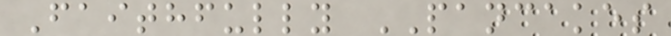Faithfully PANCAKES
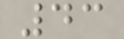43
